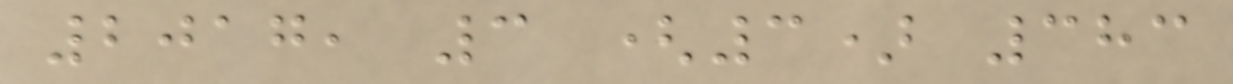2017, 3 (3) 383
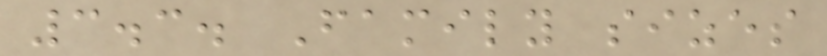3.3. Family sizes
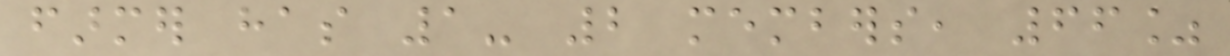farmer has 1- 2 members, 66%
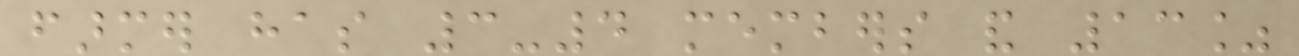farmer has 3-4 members and 13%
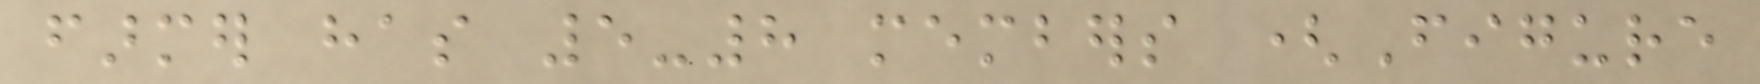farmer has 5-8 members (Figure
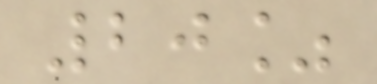20%
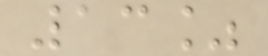13%
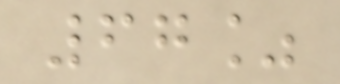67%
